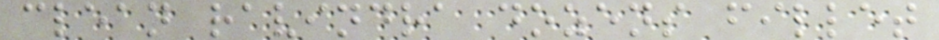clean ravindra dozens fillet
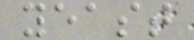yeast
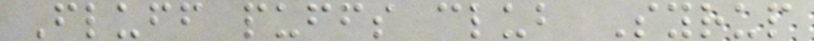Fluff puffs club Syrup
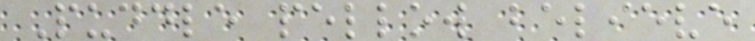Puddle pellow believe
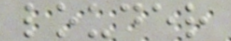louder
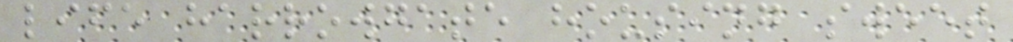life harrowgate housing sweet
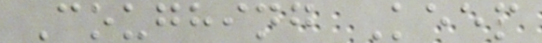Coughing Keep
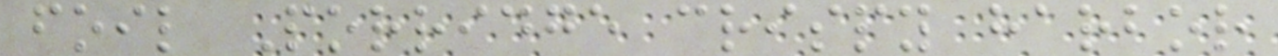foil Porridge crispy harbor
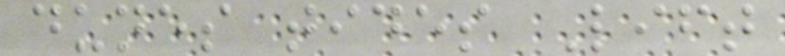dunes tides Lift
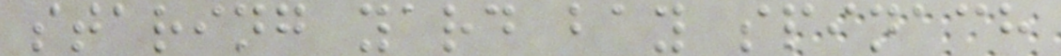staring yard bay spinach
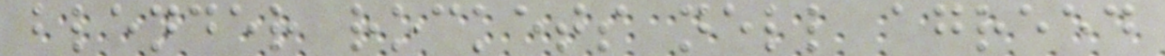blender rockets nell agreed
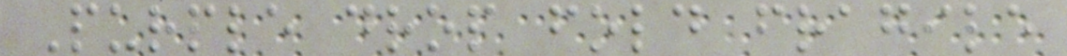Purple drop fold fragile
